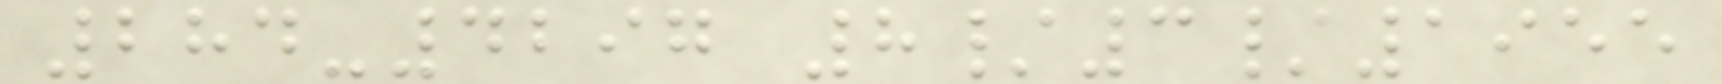284-4297 8/3/1955
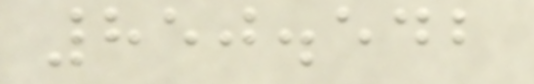850.542
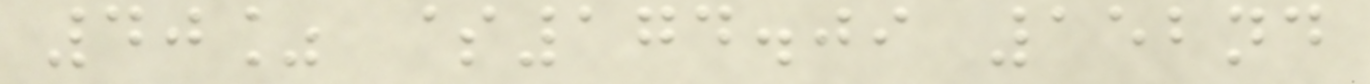40% $174.09 152nd
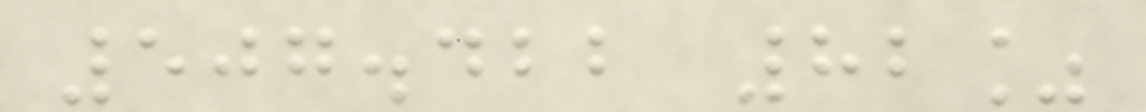507.422 82%
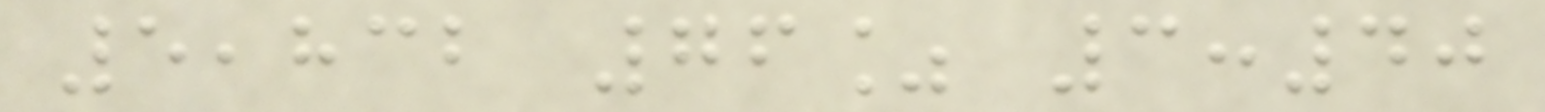5,832 76% 3:40
